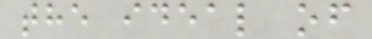the ideal of
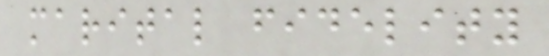marital fidelity
